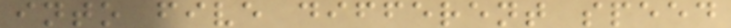into five different speed
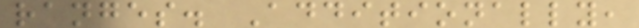ranges. Additionally,
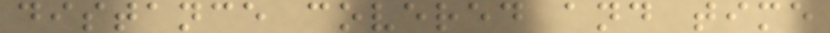distance covered and time
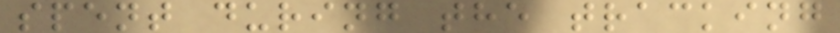spent during the tracking
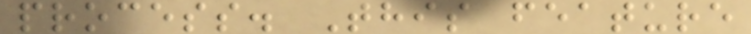process. This feature
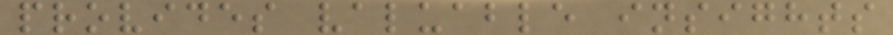provides valuable insights
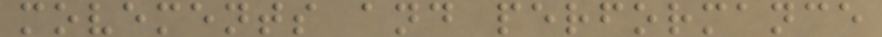movements and performance
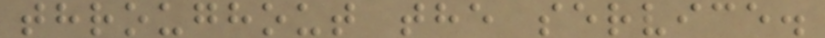throughout the service.
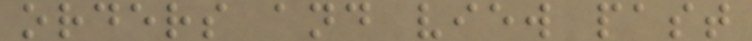orders and view past
